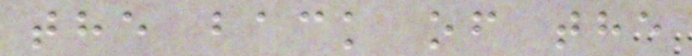the back of the
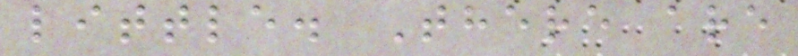little. There are
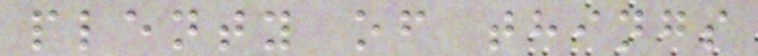plenty of things
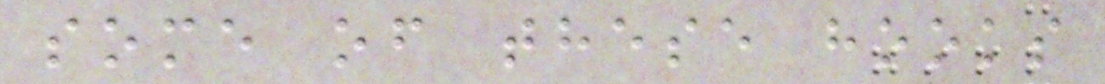some of these hooks
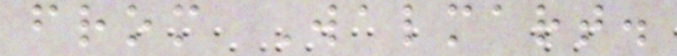from Walmart.
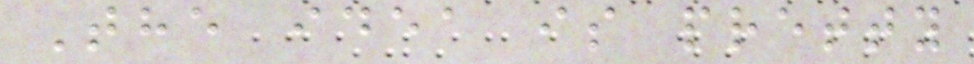The idea is pretty
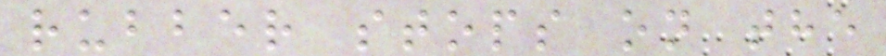rubber stops on the
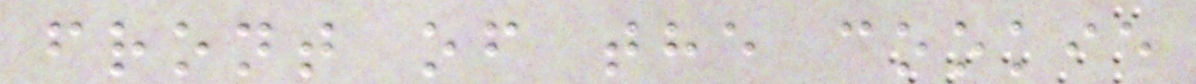front of the cookie
